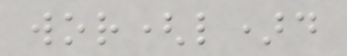wor(l)d
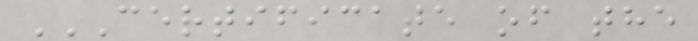CERTIFICATE OF THE
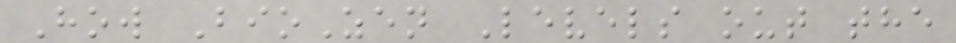How BioZen Levels out the
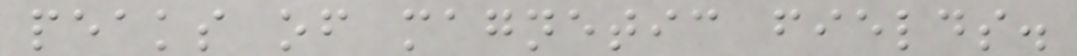peaks of magnetic fields.
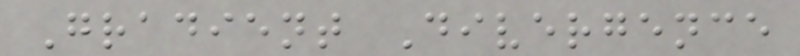Gradient Divergence
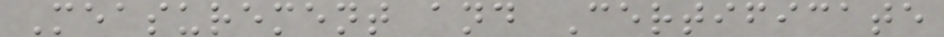Measurement and Certificate
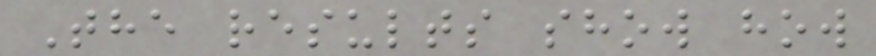The results show how
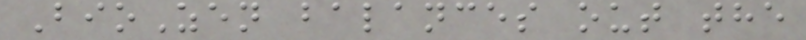BioZen balances out the
